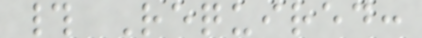# Required:
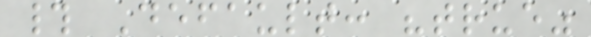# Default: "true"
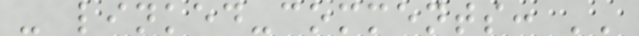- linked-comments: ''
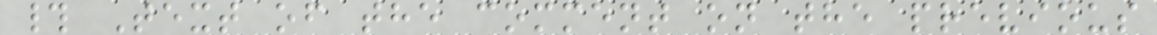# Text of the comment on the previous
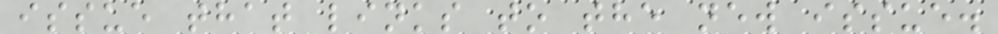issue that links to the new issue.
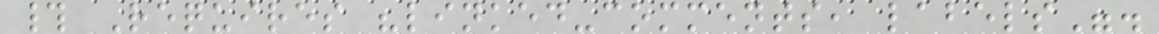# Requires "linked-comments, labels".
